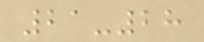21-28
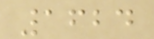1624
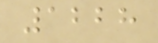1228
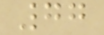77
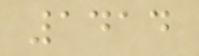1414
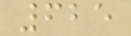625
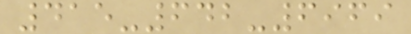415-642-6969
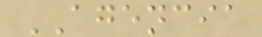AGENCIA
